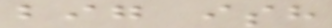big ish
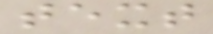text
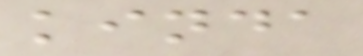kinda
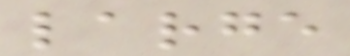large
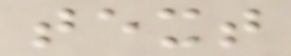text
